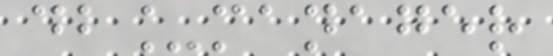db_manager
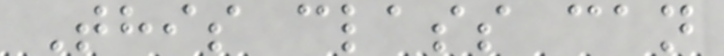This class can
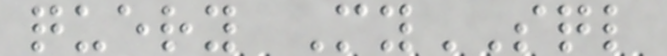query MySQL
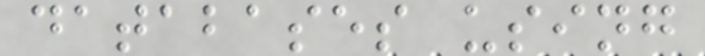databases using
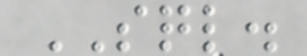SQL.
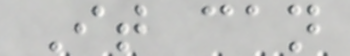It can
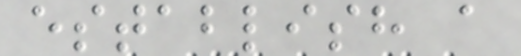establish a
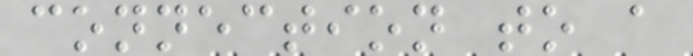connection to a
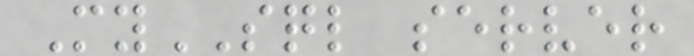MySQL server
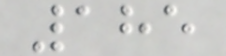185
